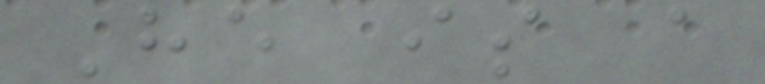He is a
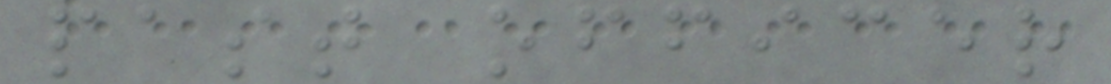past officer
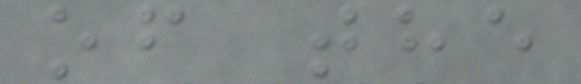of the
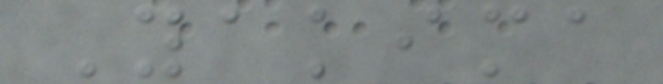Yakima
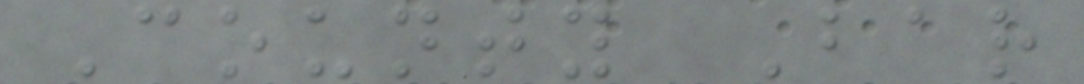County Bar
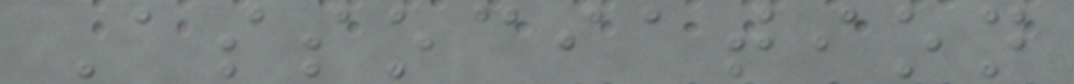Association
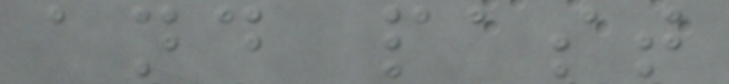and past
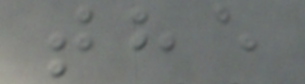the
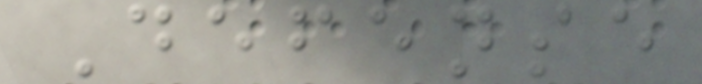Defense
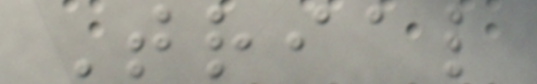Trial
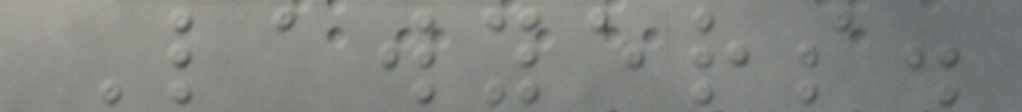Lawyers.
